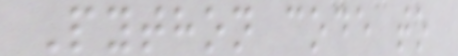Python code to
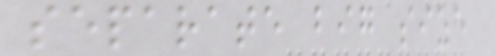separate big size
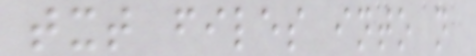txt files into n
